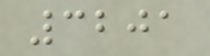3201
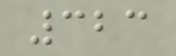323
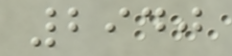2940
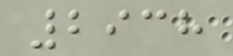2938
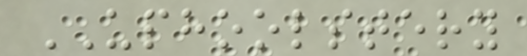UPHOOLSTERY
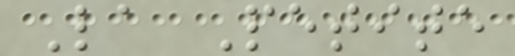La Petite
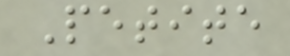Petite
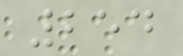254
